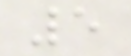5
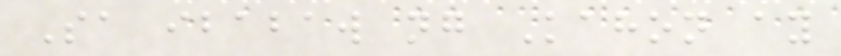Sa ibabaw ng Kahon ay
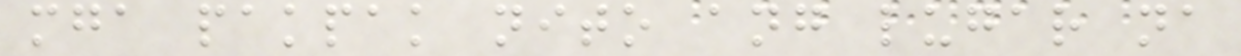mga pakpak nito ang lugar na
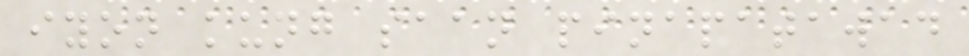iyon kung saan pinapatawad
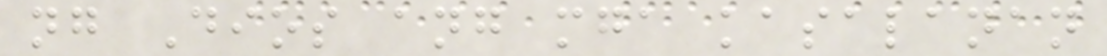ng Dios ang mga kasalanan
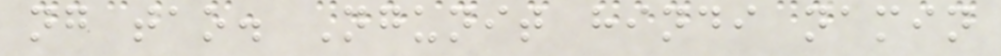ng tao. Ngunit hindi namin
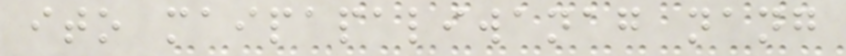ito maipapaliwanag nang
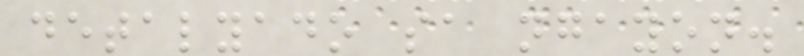detalyado sa ngayon.
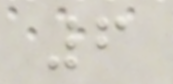6
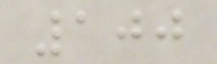100
